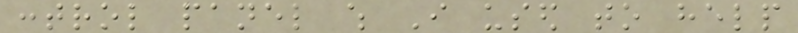control panel which I used to help
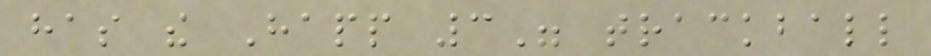has the Happ 3" trackball
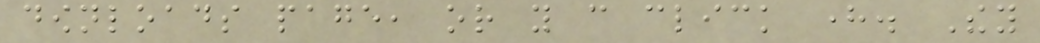downloads page, or you can click here. They
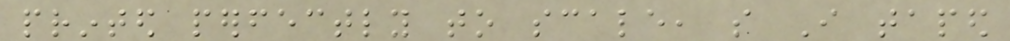printed perfectly to scale, so I taped
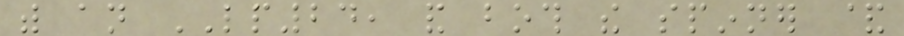with an LP24, and both the spinner &
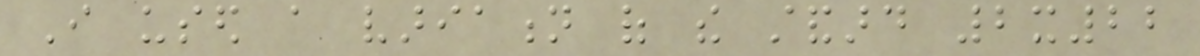I used a variation of the standard 2x22
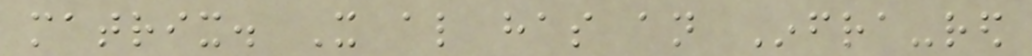matrix. It also has an Infra-red
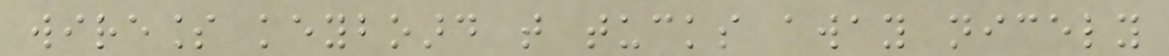wireless keyboard that tucks away nicely
